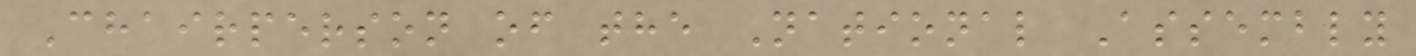Chairperson of the National Assembly
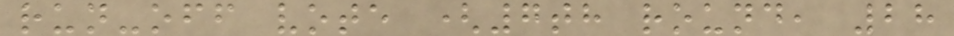run-off vote (7th round, 28
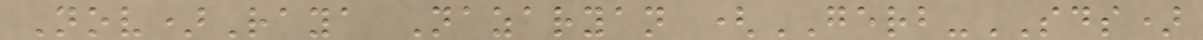Nov)Raya Nazaryan (GERB-SDS)
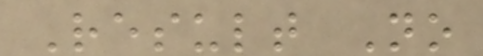Result No
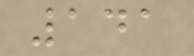141
